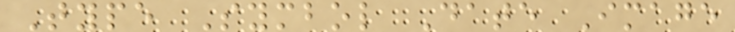Type Symbol Date Image
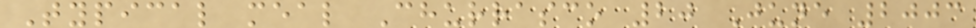Typical meal Churrasco 20 June 2003
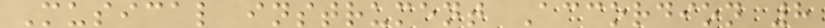Musical instrument Accordion 8
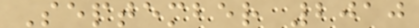September 2010
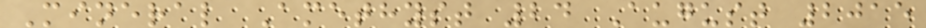Mineral Amethyst 24 August 2015
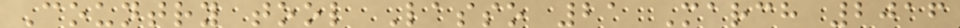Country tool Lasso 21 March 2016
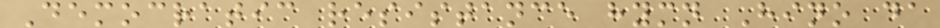Democratic resistance hymn Hino da
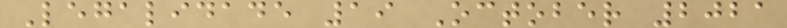Legalidade 19 October 2021
